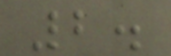2.
